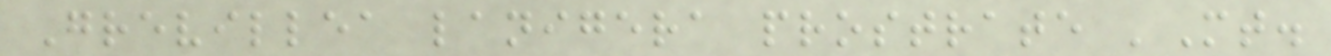Grevillea lanigera prostrate 'Mt.
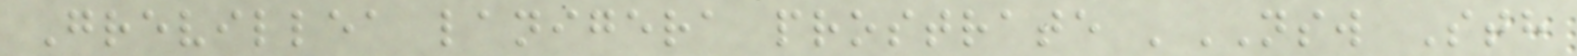Grevillea lanigera prostrate 'NSW Sth
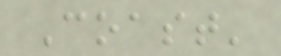Coast'
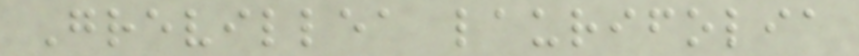Grevillea laurifolia
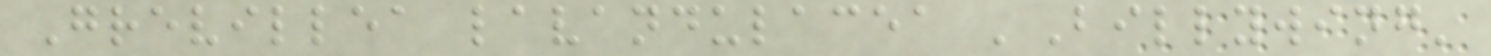Grevillea lavandulacea 'Billywing'
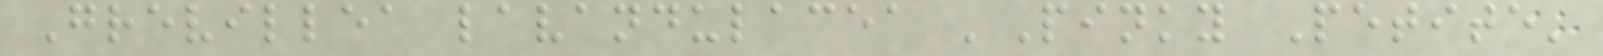Grevillea lavandulacea 'Pinky Petite'
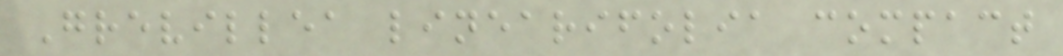Grevillea linearifolia compact
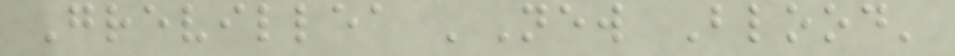Grevillea 'New Blood'
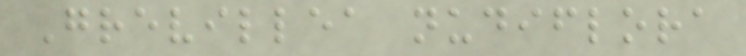Grevillea nudiflora
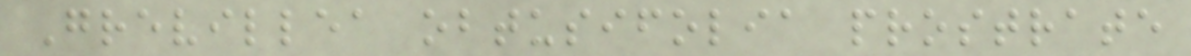Grevillea obtusifolia prostrate
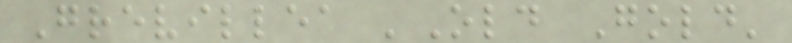Grevillea 'Old Gold'
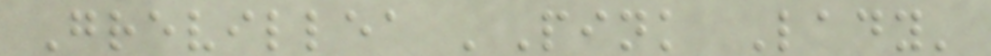Grevillea 'Pink Lady'
